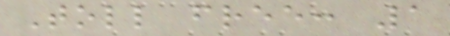Toll free: 1
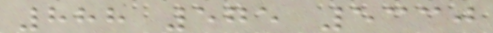888 575 5330
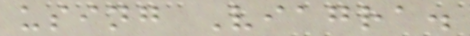using Viagra.
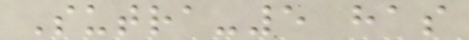Sutra-5 has
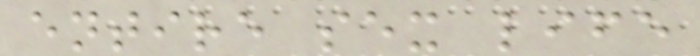entire sex life
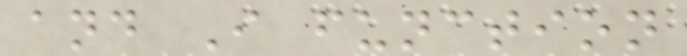and I function
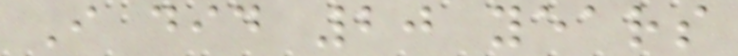I did 20 years
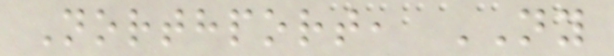Northport, NY
